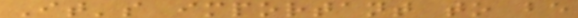It's important to be
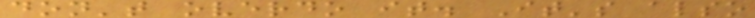don't overdo it. It's also
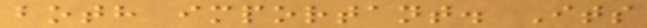both important. Its
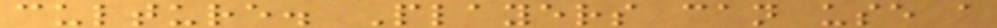culture. Players can use a
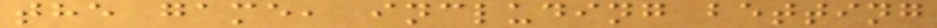the game, including betting
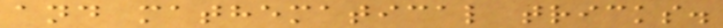and mathematical tricks.
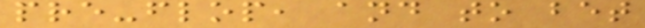pre-flop, and to bet
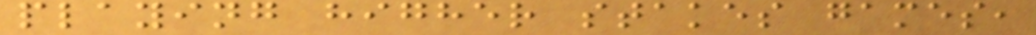playing higher stakes games,
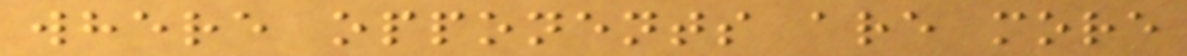where opponents are more
